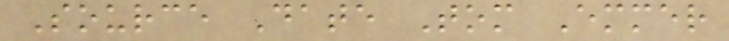Source Date Tom Emmer
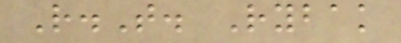R.T. Rybak
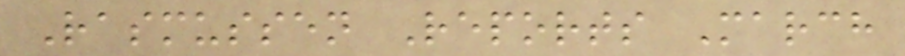Rasmussen Reports March
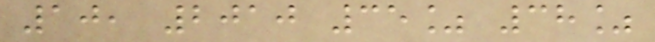10, 2010 35% 38%
